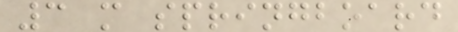3 m springboard
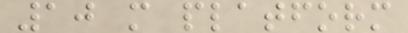10 m platform
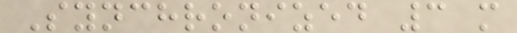Synchronized 3 m
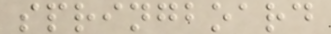springboard
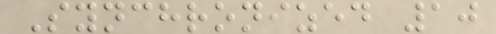Synchronized 10
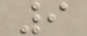9
